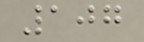107
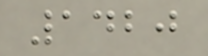1420
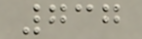737
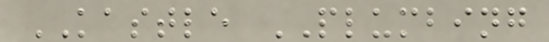KASTLE PLUMBING
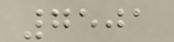7501
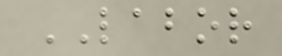LABOR
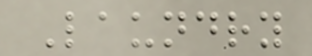Laundry
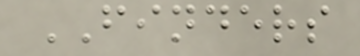FINDERS
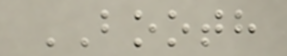BOOTH
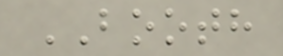BOOTH
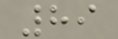89
